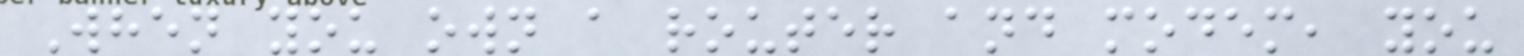When you own a router and modem, you
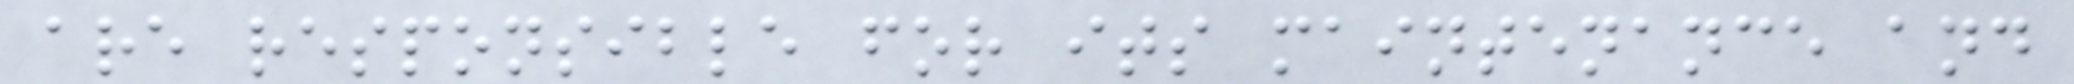are responsible for its maintenance and
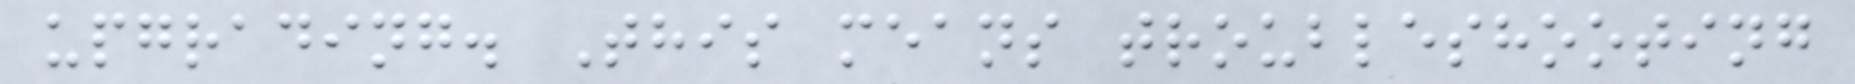upgrading. This means troubleshooting
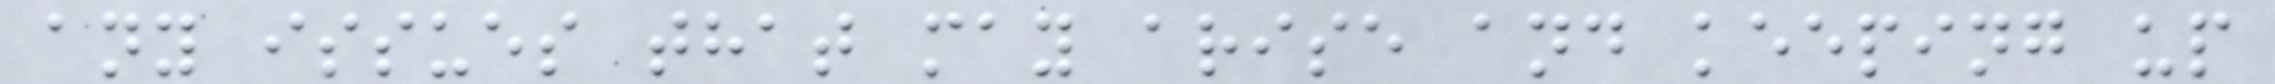any issues that may arise and keeping up
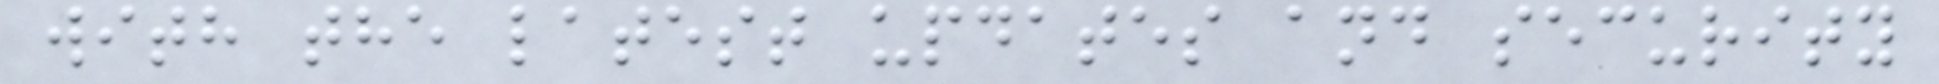with the latest updates and security
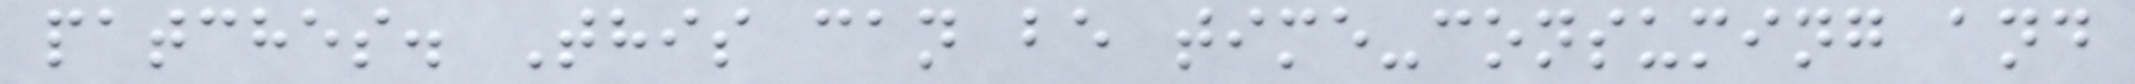patches. This can be time-consuming and
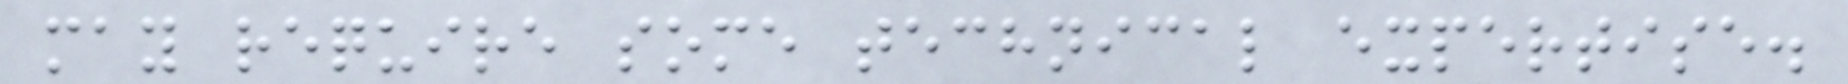may require some technical expertise.
